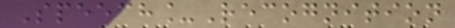Speech_Recognition
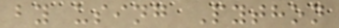by using Python
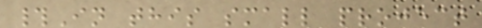#In this small project
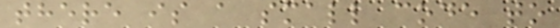there is a small code to
